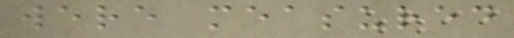were measured
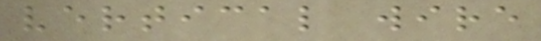vertical wire
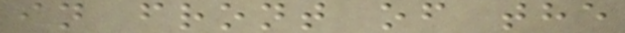in front of the
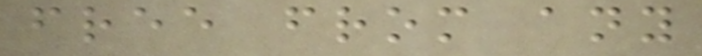free from any
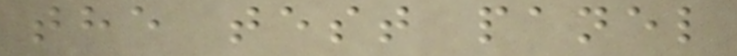the test panel
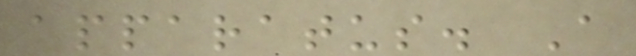apparatus. A
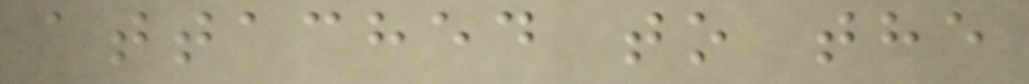attached to the
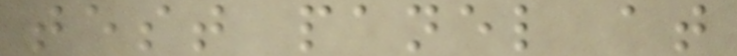test panel at
